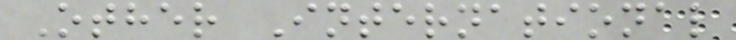Other International
